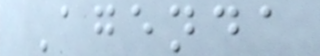Agenda
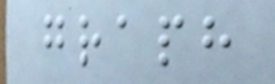graph
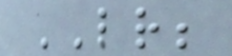LR;
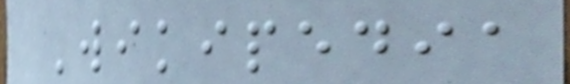Wikipedia
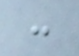:
